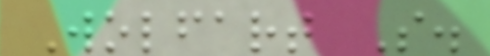Wolfart S.
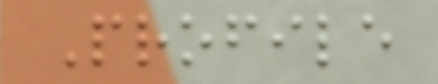Profile
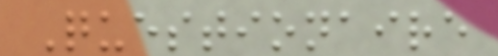Questionaire
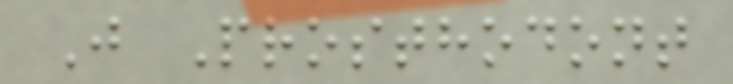J Prosthodont
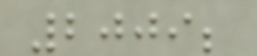2009;
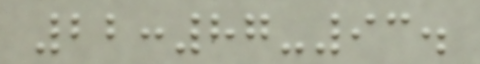22:87-93.
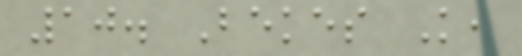10. Bekes K,
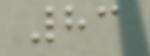83
